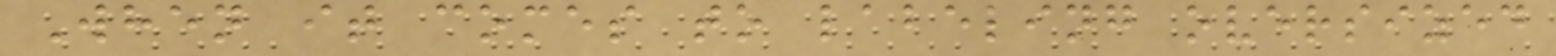When it comes to labeling oversized
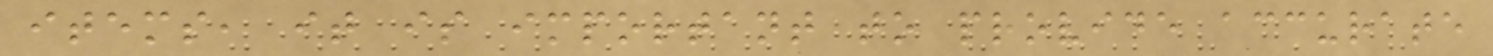items, it is important to provide accurate
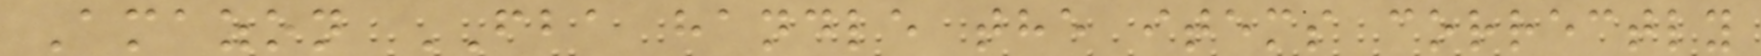Amazon FBA handle the items correctly
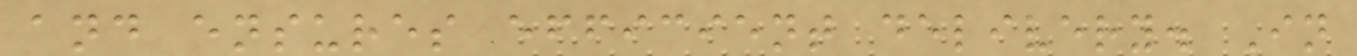and ensures efficient delivery. In
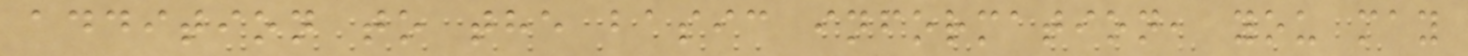addition to the basic information, you may
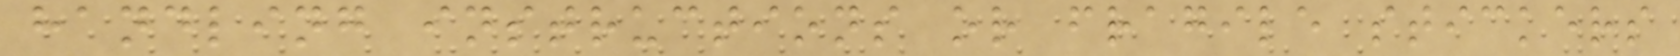handling instructions or fragile stickers
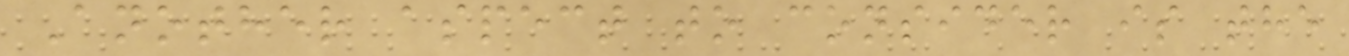Another aspect to consider is the
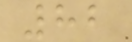82
